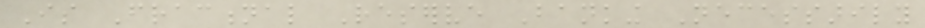Is Fractional Reserve Banking Necessarily
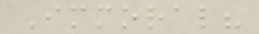Immoral?
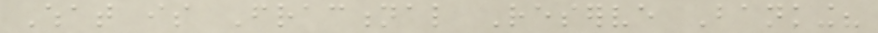What is Fractional Reserve Banking?
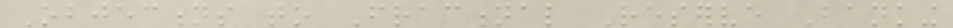Objections to Fractional Reserve Banking
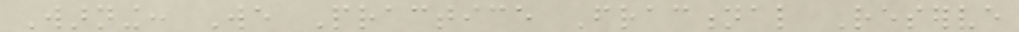Warning: We Practice Fractional Reserve
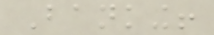Banking!
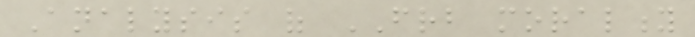Analysis of FRB morality
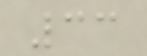33
